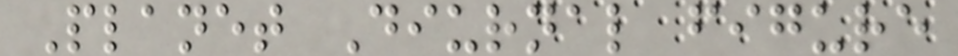Planet Diurnal figure
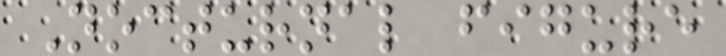Nocturnal figure
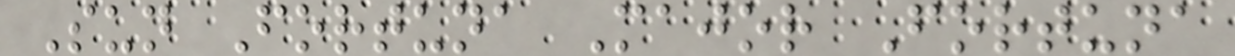Sun Fortuna Major Fortuna
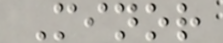Minor
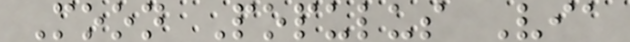Moon Populus Via
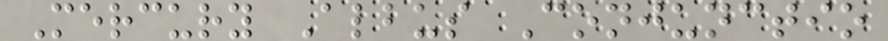Mercury Albus Conjunctio
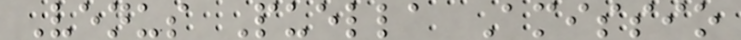Venus Puella Amissio
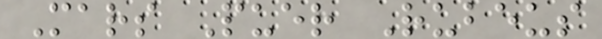Mars Puer Rubeus
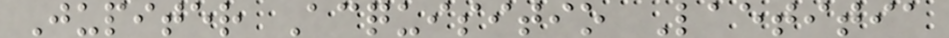Jupiter Acquisitio Laetitia
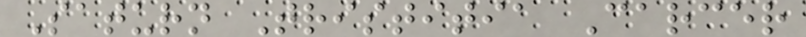Saturn Tristitia Carcer
